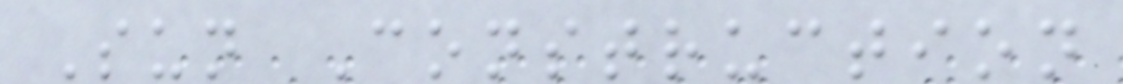Sun Construction
